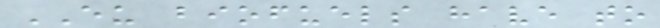EU biofuels have to
